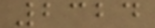2324
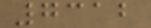7312
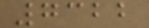7322
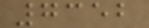7352
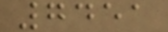7451
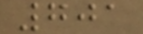701
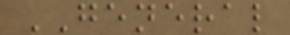GENERAL
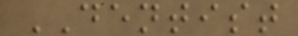DENTIST
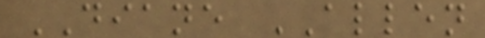DIANE ALLEN
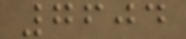7604
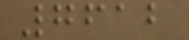7612
